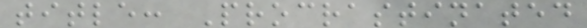title: Procrastinated
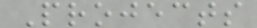Projects
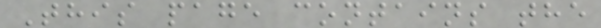This page contains the
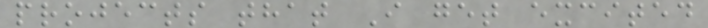projects that I get excited
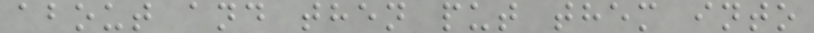about and then put them into
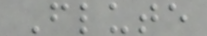Flute
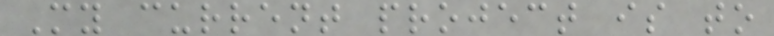My current project is to
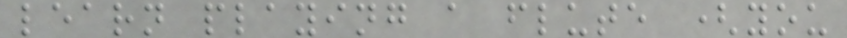learn playing a flute (you
